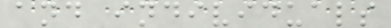and individuals
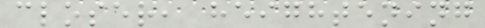closer, heightening
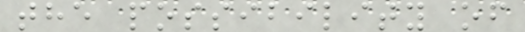the possibility of
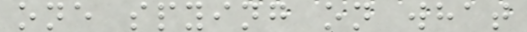one spying on what
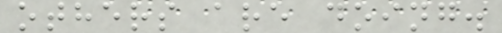others are doing.
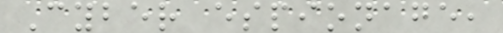Cyber espionage,
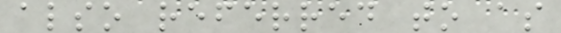also referred to as
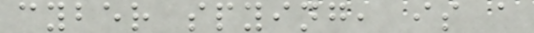cyber spying, is a
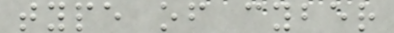type of cyber
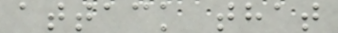attack that
